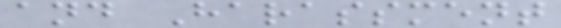and Harassment
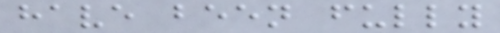have been fully
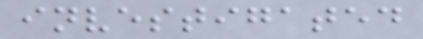investigated
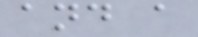and a
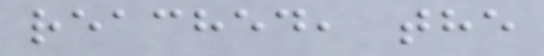reached, the
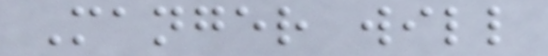Manger will
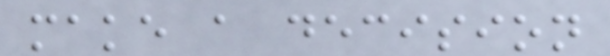make a decision
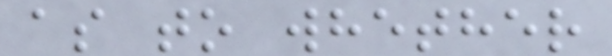as to whether
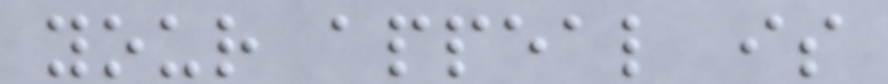your appeal is
